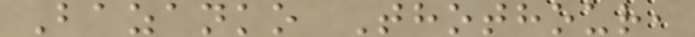Bazanko Thothour,
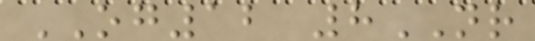OG12 8NR
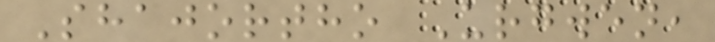Shajortho Urgwen,
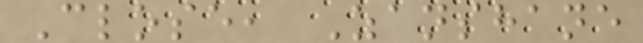Close, Zanshane
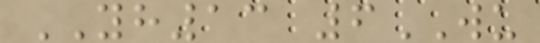YH13 6WU
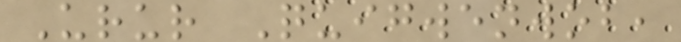Urur Quigwenwob,
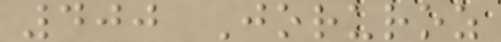400 Joruroz
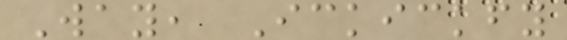Way, Ickickfy
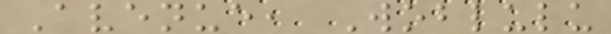Avenue, Woblulu
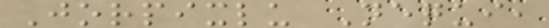Jorpixlu Nequi,
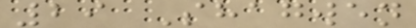29 Shagwen
